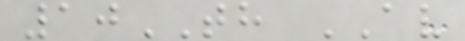10TH AV
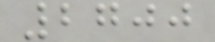2700
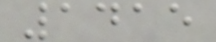1415
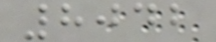8042
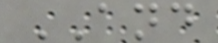AND
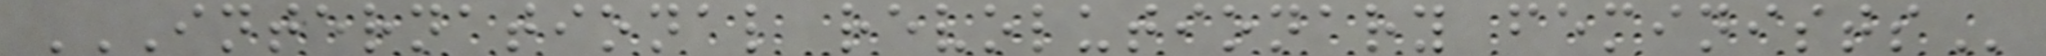INTERNATIONAL REVOLUTIONARY FEMINISTS
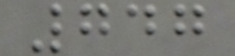747
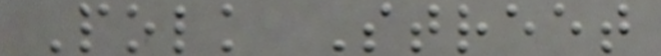Polk Street
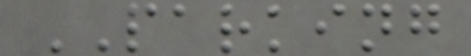PARKING
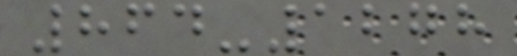864-1278
